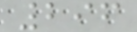296
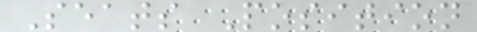Seats Position
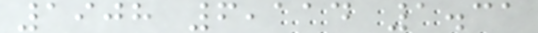1908 6,114 1.31
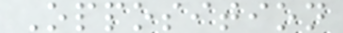Opposition
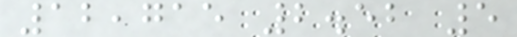12,715 2.52 5
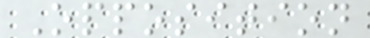Opposition
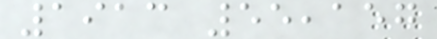1913 55,157
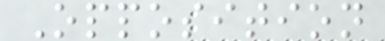Opposition
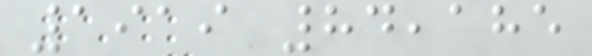1919 84,185
